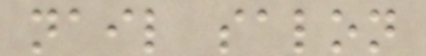nail salon
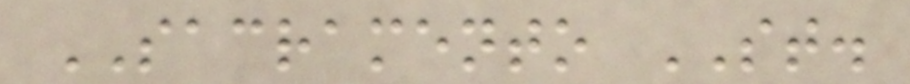SACRAMENTO ST.
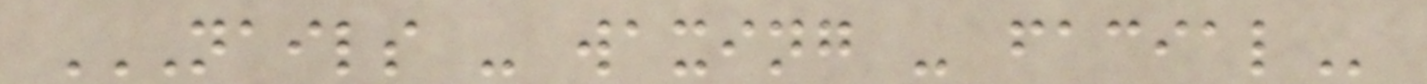NAILS - WAXING - FACIAL
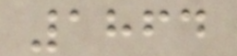1864
